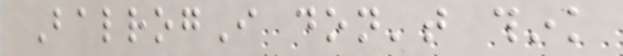BalrogI don't think
